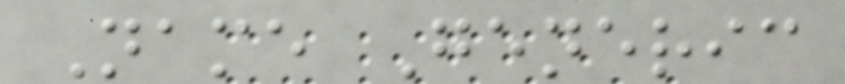Name Generic
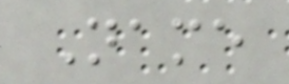Name
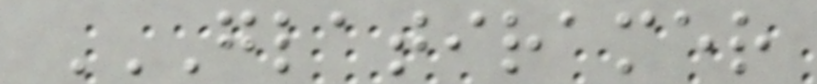GLATIRAMER
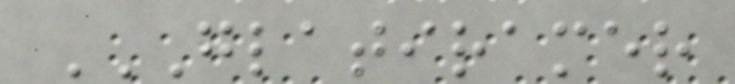GLATIRAMER
